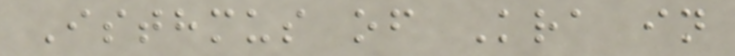Isthmus of Kra in
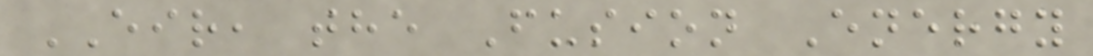EIR, the Fusion Energy
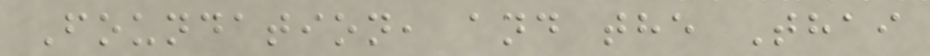Foundation, and the Thai
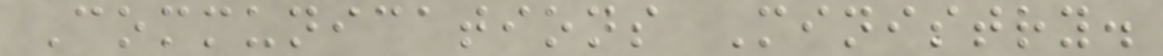Communications Ministry.
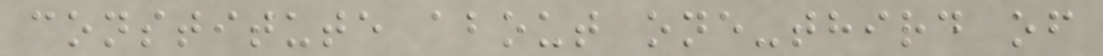constitute about one-third of
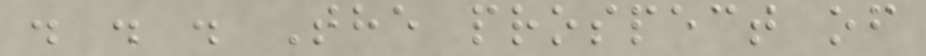. . . The prospect of
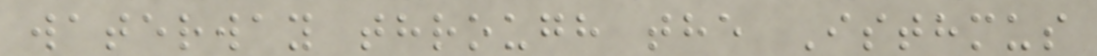waterway through the Isthmus
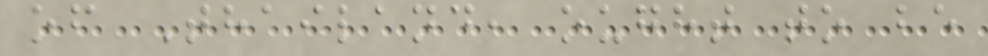of Thailand, ought to be
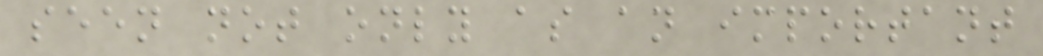seen not only as an important
